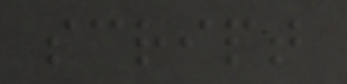script
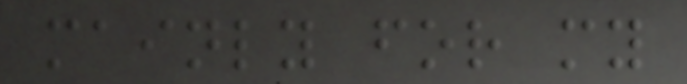mainly for my
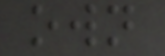own
